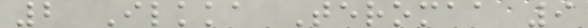2 Ilkka Teromaa 9
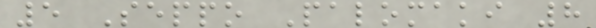5 Seppo Palomaki 8
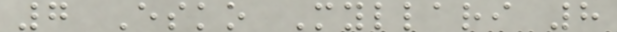7 Esko Myllari 8
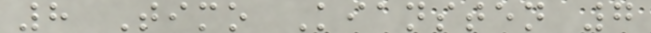8 Timo Kiansten 7
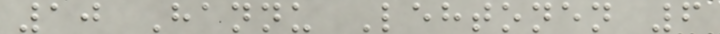10 Hannu Lehtonen 6
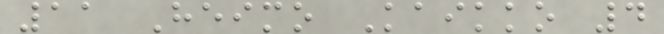11 Heimo Kaikko 4
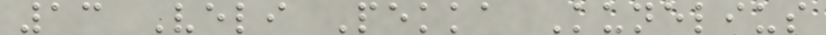13 Veli Pekka Kunelius
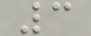3
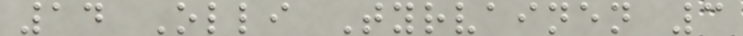14 Olli Tyrvainen 3
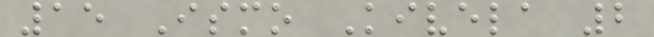15 Ismo Kivela 2
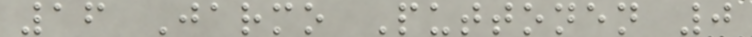16 Jarmo Puttonen 0
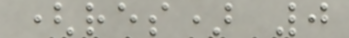(res) 0
